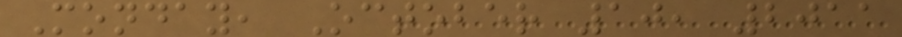Monday, October 10, 2011
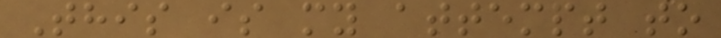This is my attempt to
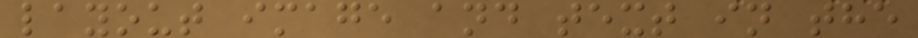layout image and text in the
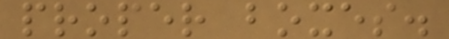proper boxes.
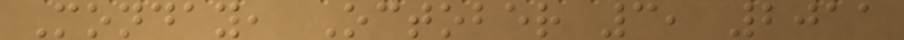Monday, October 3, 2011
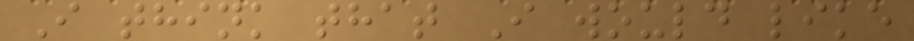I think that I would like
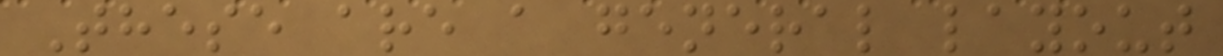These are a general layout
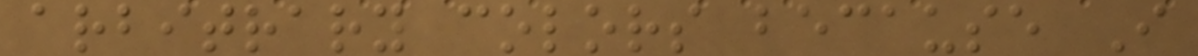arbitrary colors because I
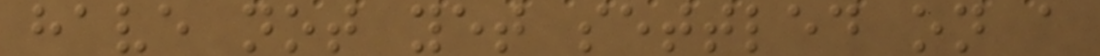have not yet settled on a
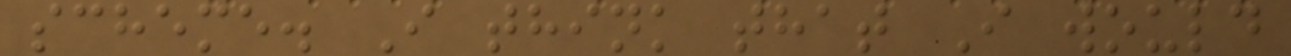scheme. I think that I would
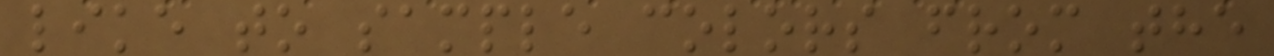like to sample colors from the
